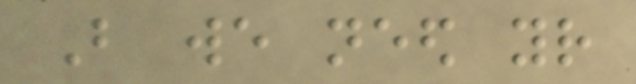But we need your
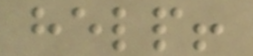help!
